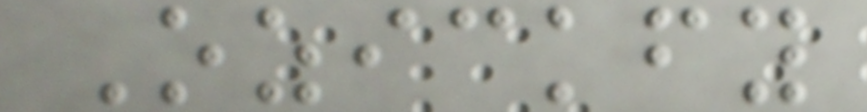Ozickfy
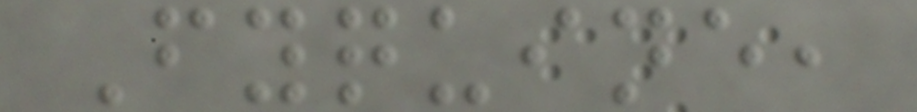Fyquine,
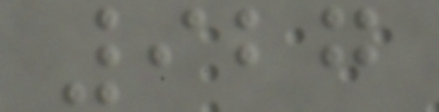927
